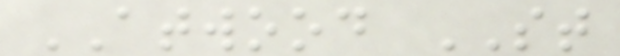ATWOOD ST
